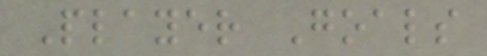Player Goals
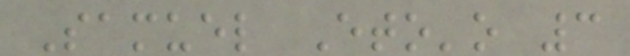Samuel Eto'o 3
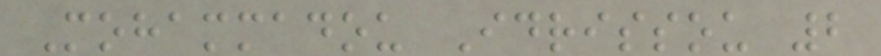Mohammadou Idrissou 2
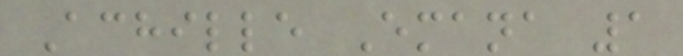Achille Emana 1
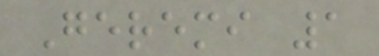Geremi 1
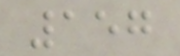157
